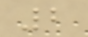2
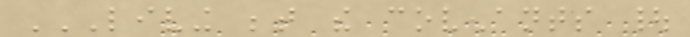LIVING BETWEEN THE COVENANTS |
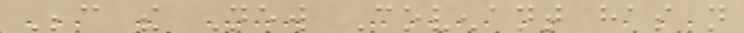Because the New Covenant has not
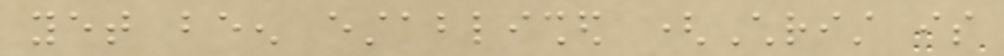yet been established (Christ is
